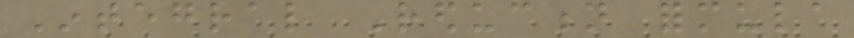Integral Reduction formula
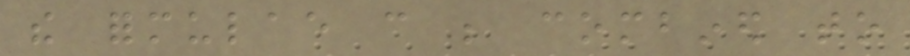the formulae can be combined to
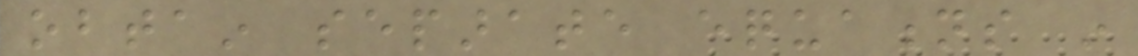obtain separate equations in
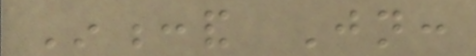In:and Jn:
